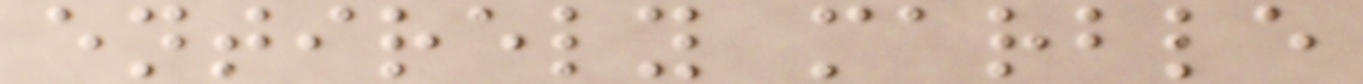entirely marble
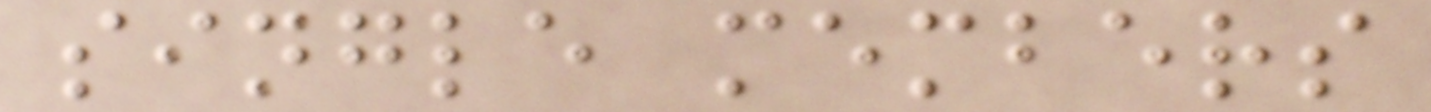single members
